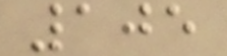105
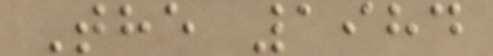The 1984
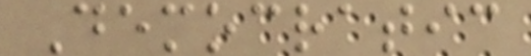Democratic
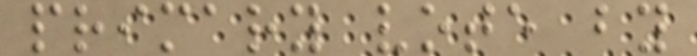primary vote by
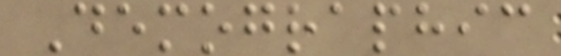Demographic
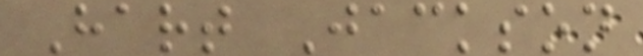Hart Jackson
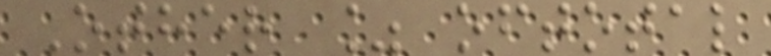Other % oftotal
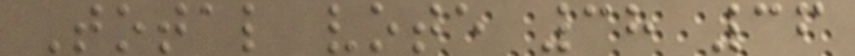Total vote 38 36
